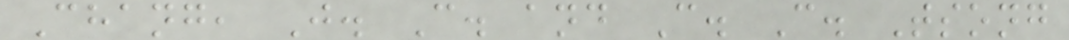Chang, J. C. and C. C. Tsong
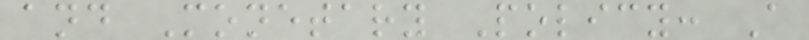and Monetary Policy: A
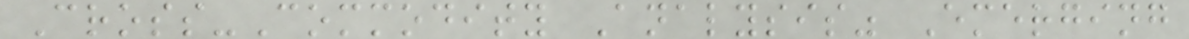Cross-Commodity Analysis" Emerging
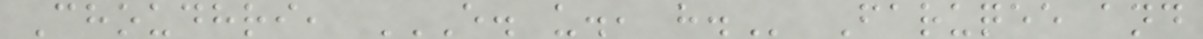Choudhri, E. U., H. Faruqee and
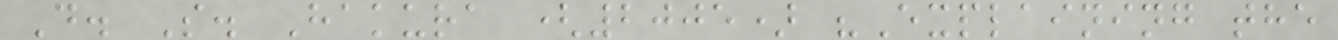D. S. Hakura (2005) "Explaining the
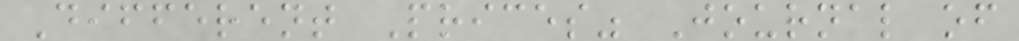Different Prices" Journal of
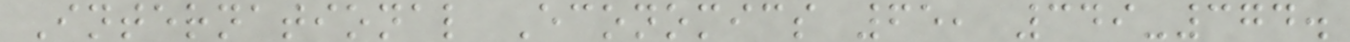International Economics 65, 349-374.
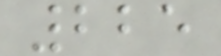225
